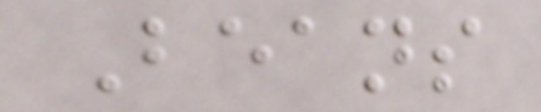Beans
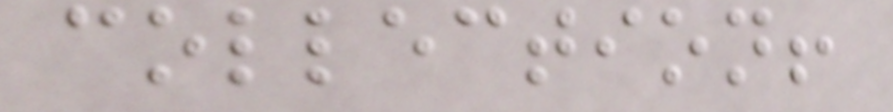collection!
